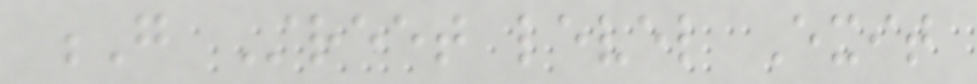G Street level Exit
